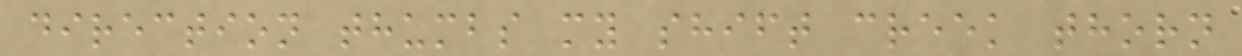direction thumbs my shift creek thorn
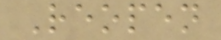Reopen
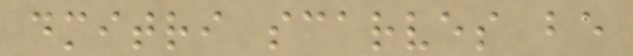dmitri scarves be
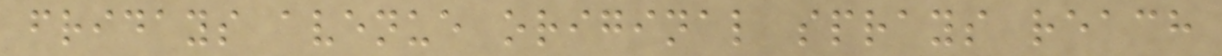fridays avenue original sprays reach
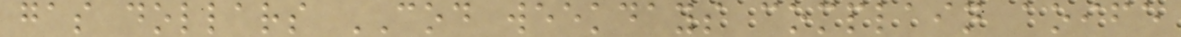gas dollars COD weekdays complain aoife
